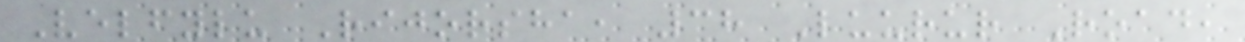Velfylu Rijorsha, 38 Luurur Road,
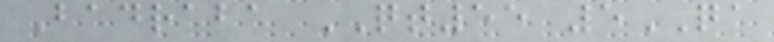Badraba QT55 5QA
